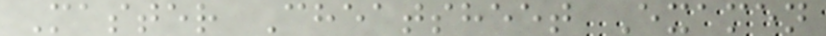Master Cheatsheet Examen
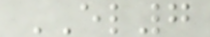EL7
